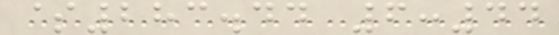$283.44 6:44
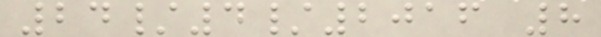24/4/2016 8
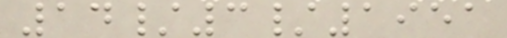14/3/1951
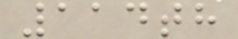114th
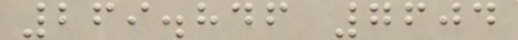269.846 7604
